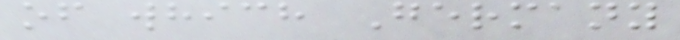of which Germany
